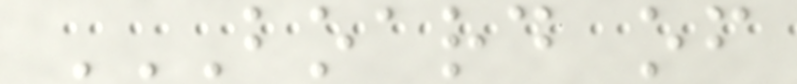BOARD OF
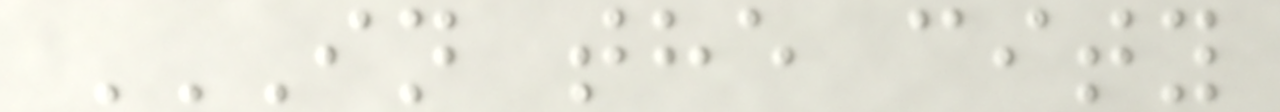IN THE CITY
